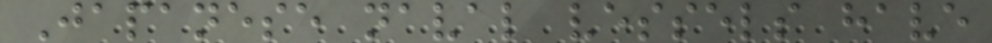Japanese naval vessels have
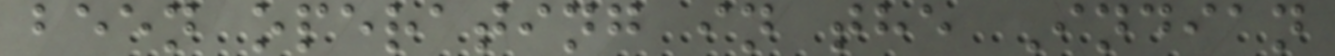been operating in the Indian
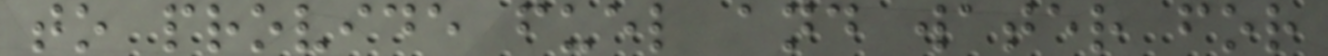to provide fuel and water for
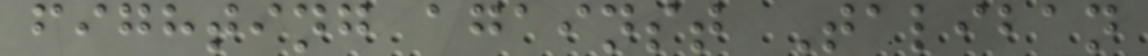fighting against Taliban
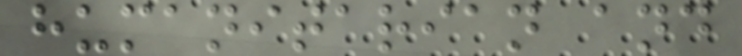humanitarian and
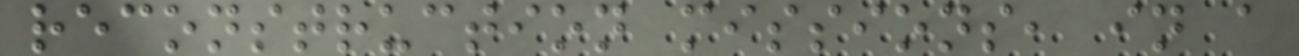reconstruction missions, in a
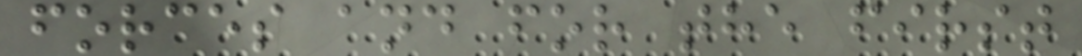forces and for the first
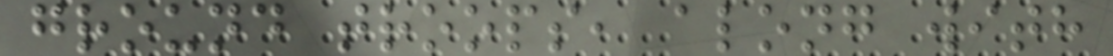ground troops, along with
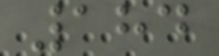184
